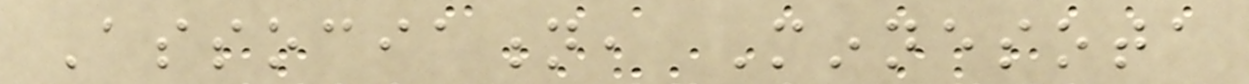Association, Minnesota
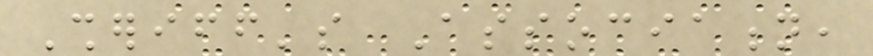Sheriff's Association,
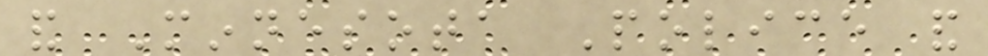and Minnesota Police and
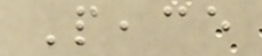Peace
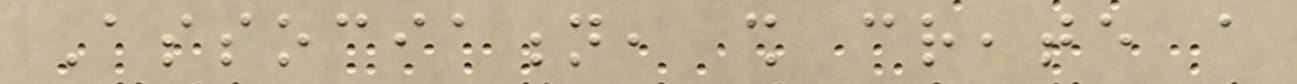Association, shall create a
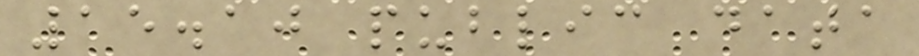15.10 public data
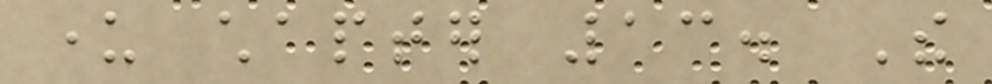under chapter 13. The
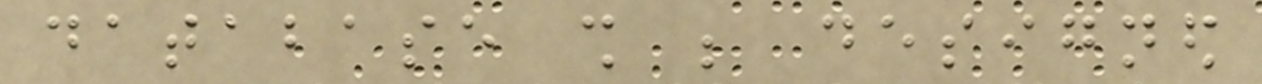database shall be designed
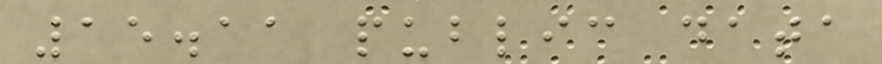15.11 public data
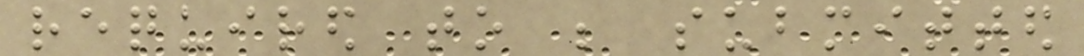required to be submitted
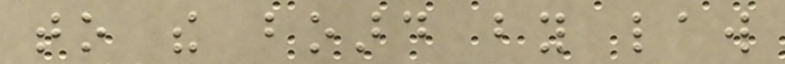to the board by law
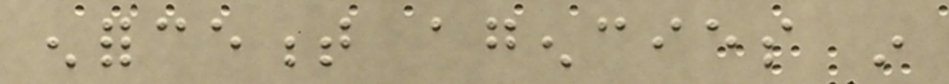enforcement agencies in
